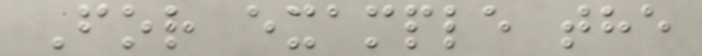For example the
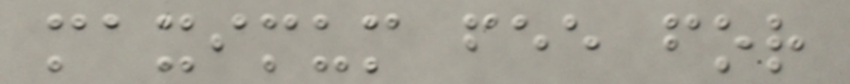maximum fee for
